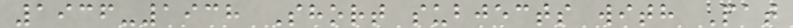1936-1938 Short subjects with Pat
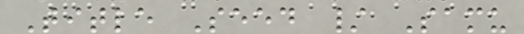Title Seed / Samu
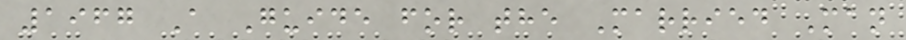1967 A Guide for the Married Man
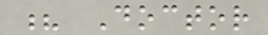? Doctor
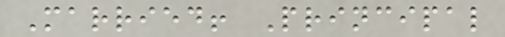Married! Principal
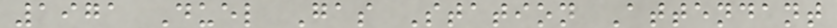1971 Duel Gas Station Attendant
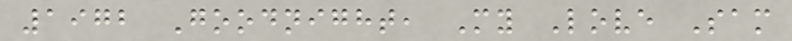1972 Goodnight, My Love Sam
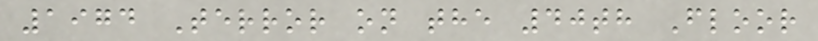1974 Terror on the 40th Floor
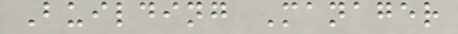Building Manager
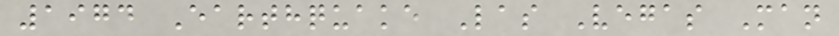1974 Earthquake Las Vegas Man
